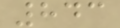843
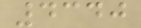4340
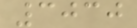3030
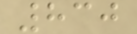830
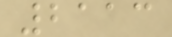2113
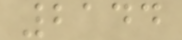2144
